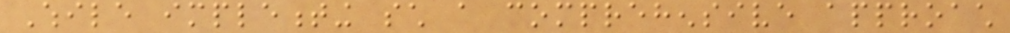While implementing such a comprehensive approach
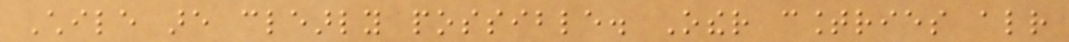Chile are clearly possible. Other countries already
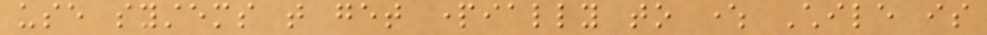use systems that get partially to where Chile is
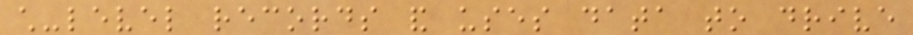child-level records and uses data to drive
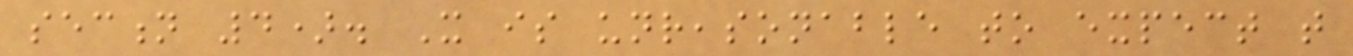section 4). It is unreasonable to expect that
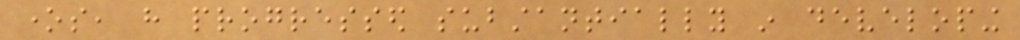ones, have progressed substantially in developing
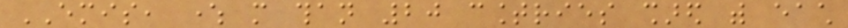EMIS, where more than 20 countries shared with each
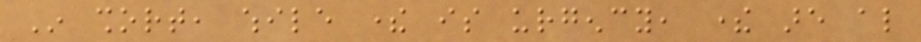In short, while there is urgency, there are also
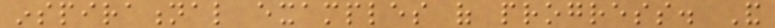inspirational examples of progress. And
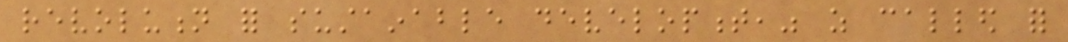revolution for sustainable development," as called for
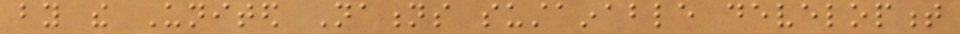by the United Nations sustainable development
